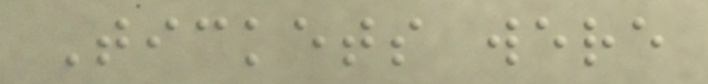Tickets were
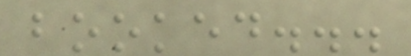booked...
